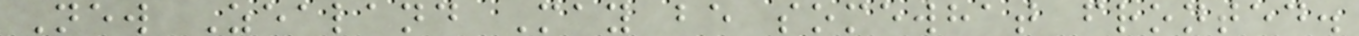New Zealand May be somewhat fronted.
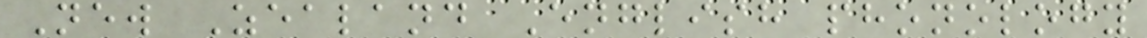New Zealand English phonology
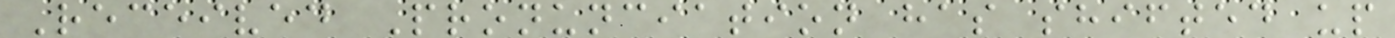Received Pronunciation has shifted up
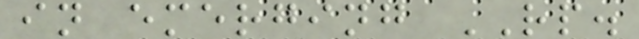in emerging RP.
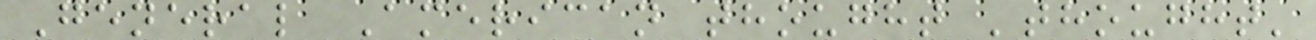General American thought 'thought'
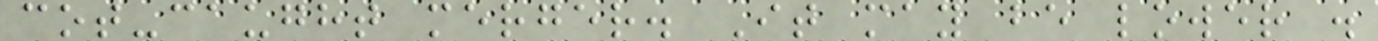cot-caught merger. It may be lower .
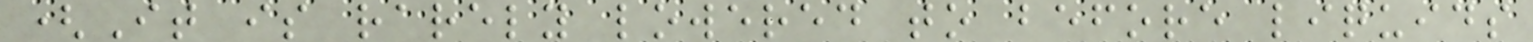(It is rarely lowered to before liquids
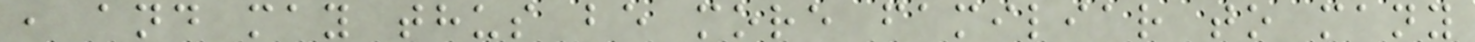, and may thus be more familiar to many
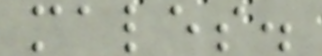males.
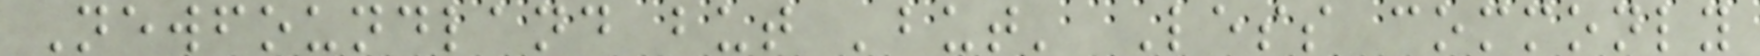Newfoundland but 'but' Less commonly
